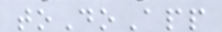toDoApp
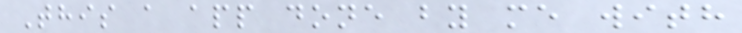This a app done by me with
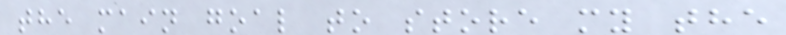the main goal to store my the
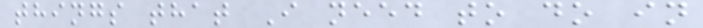things that I need to do in
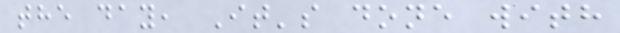the day, It's done with
